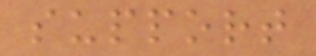support
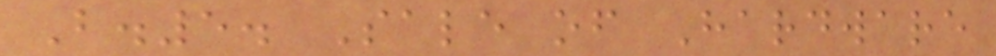B.5. Sale of Hardware
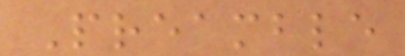Preamble
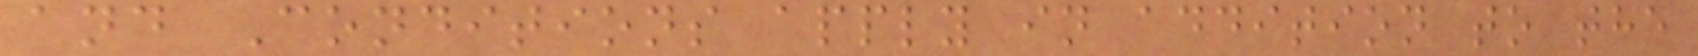and Conditions apply in addition to the
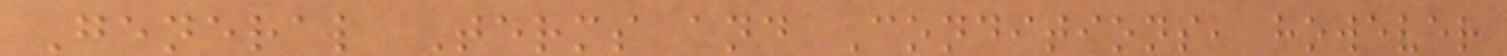General Terms and Conditions, however
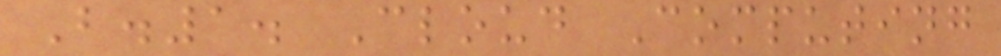B.1. Cloud Computing
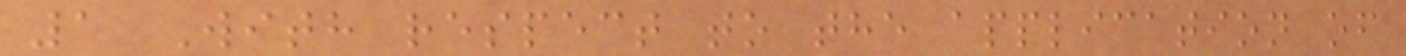1 With respect to the application of
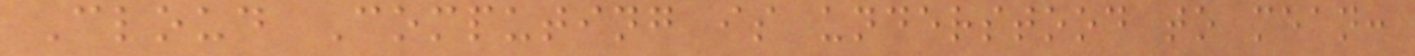Cloud Computing is understood to mean:
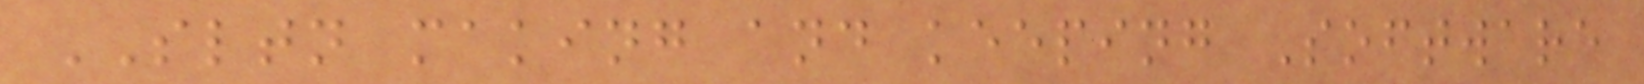SLTN making and keeping Software
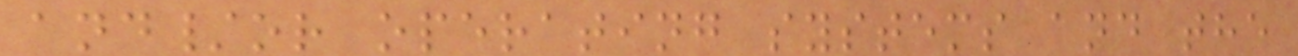and/or operating systems and the
